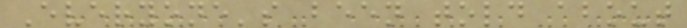Everyone's been told about
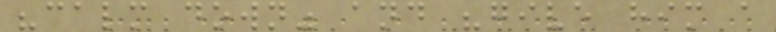"calm down" and "give him a
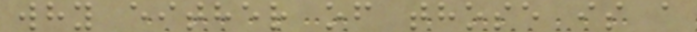why either of those is a
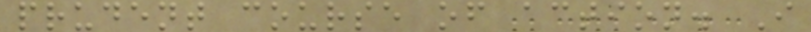prudent course of action. I
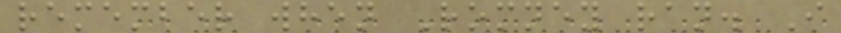remember when Romney ran. I
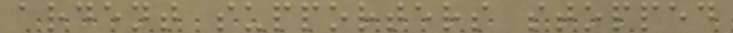ardent supporters stopped
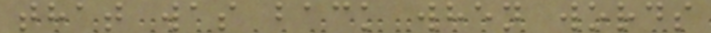that was back when words
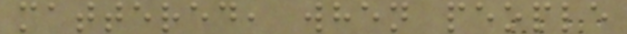mattered, when people
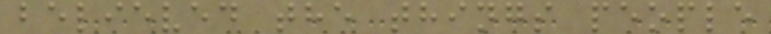believed the things people
